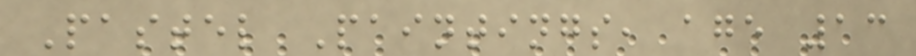Pastel Paintings, age 13
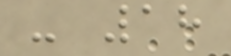- 18
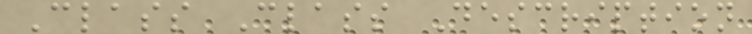Class Class Description
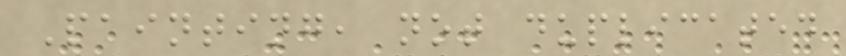Painting, not duplicated
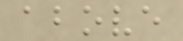above
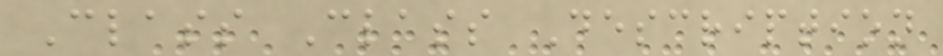Class Class Description
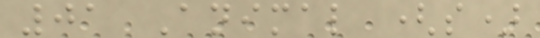01 Animal (s)
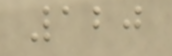120
